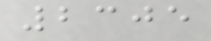2305
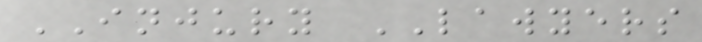INJURY LAWYERS
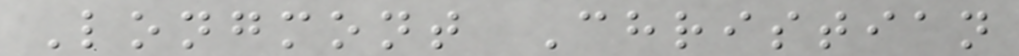Longmont Christian
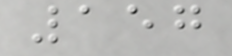157
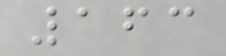163
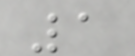1
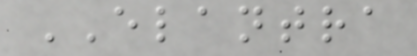ELANTRA
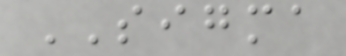SIGMA
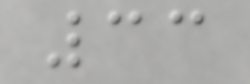33
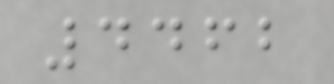4462
